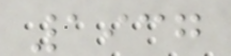1937
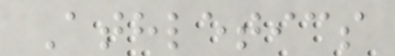Athletics
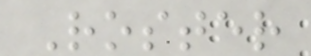Roster
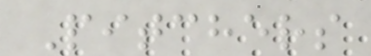Pitchers
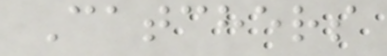Catchers
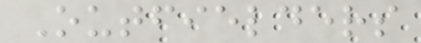Outfielders
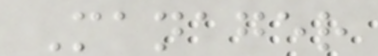Manager
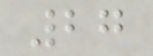27
